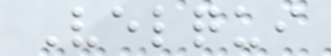Velqui
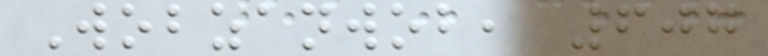Wobzanwob, 607
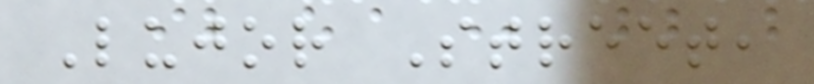Lujor Street,
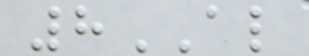8AL
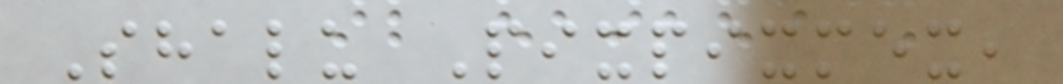Shalu Pixpixmex,
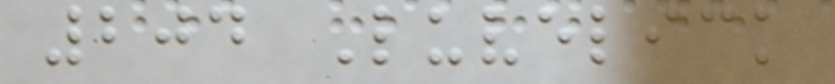204 Luvelick
